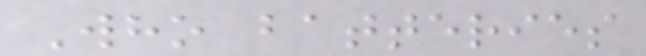Who batteries
